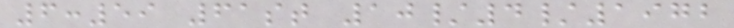6:59 61st 10/4/1972
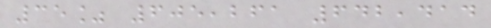35% 605,261 642,414
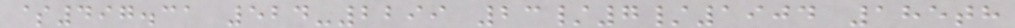$497.31 524-2299 23/7/1904 185th
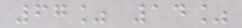67% 14%
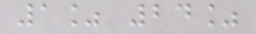1% 24%
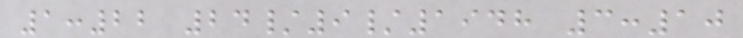1:22 24/9/1948 3:10
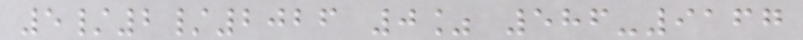5/2/2026 0% 586-9167
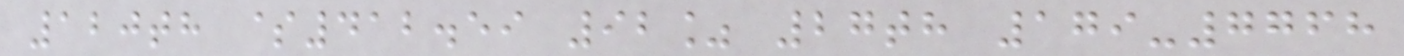120th $412.59 92% 27th 179-7768
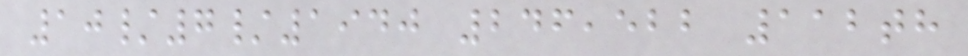10/7/1940 246,522 112th
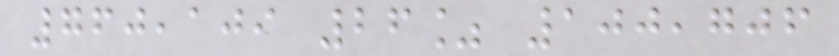760,109 26% 100,706
